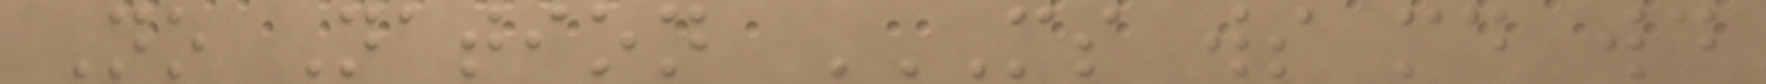No Nation MS WS MD WD
